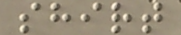shirt
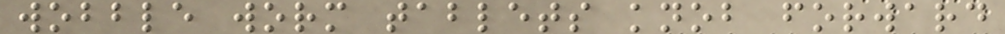wobble worm tablets knob forward
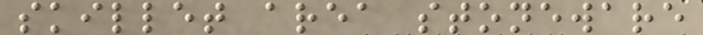skillet area stoneware
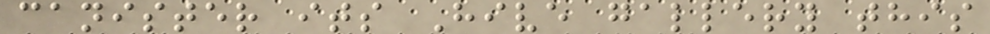canister its Hive gallery this
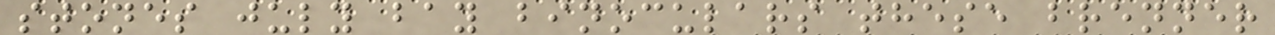stones july bay binoculars these brenner
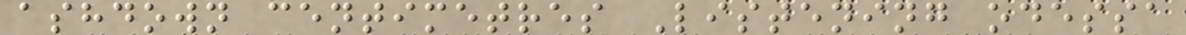ashdown centimetres Listening odessa
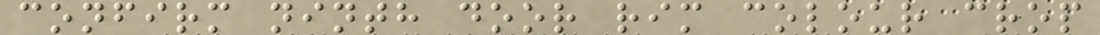confirm ninth door rim colour crop
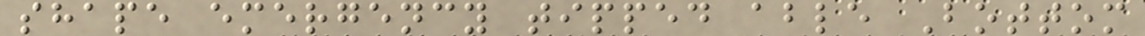shape emergency tipped able Bottom
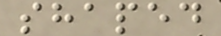shaped
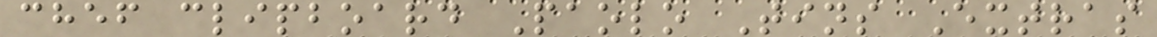chef clipboard Paolo Tins Extras
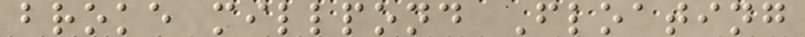broke millpond Floating
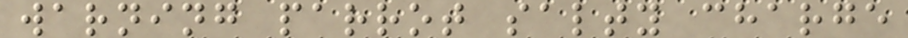warning parrot salty charge
